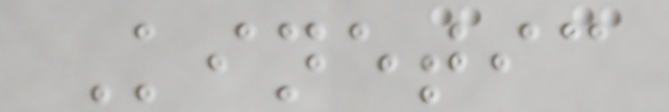Kinetic
